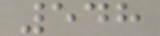548
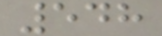548
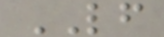LF
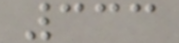333
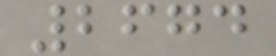2674
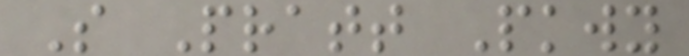S Pratt Pkwy
